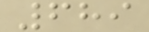689
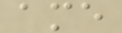ame
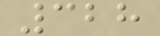328
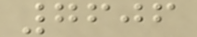7606
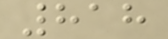818
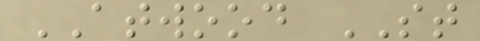ATWOOD ST
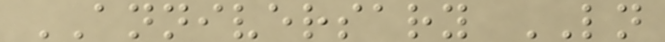ANNIVERSARY LN
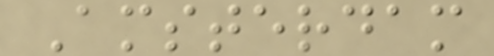Amsterdam
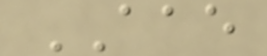AAE
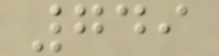749
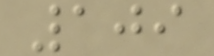109
